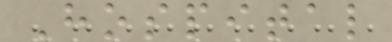Hospital
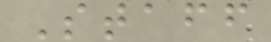Staff
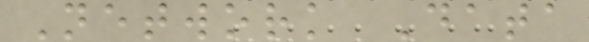Network Data
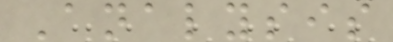Analysis
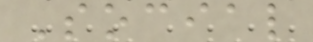Social
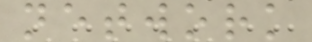network
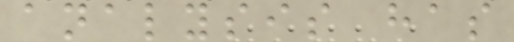analysis has
